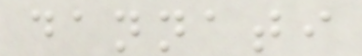dannati
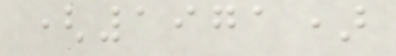(1971)
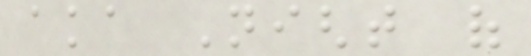aka Night of
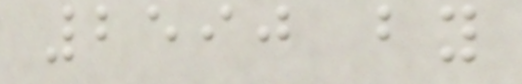2590 by
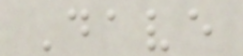Dave
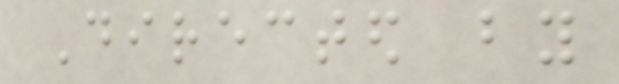Directed by
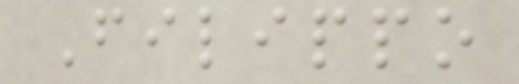Filippo
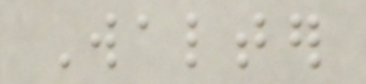Walter
